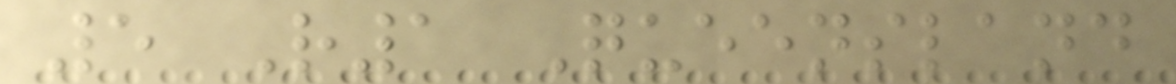5 R1 Queensland
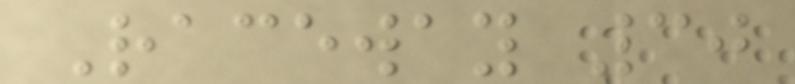Raceway 30
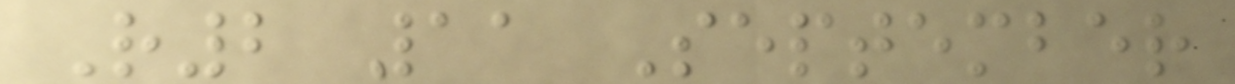R2 11 September
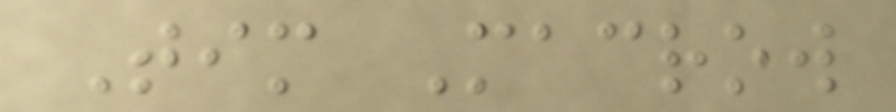Tim Macrow
